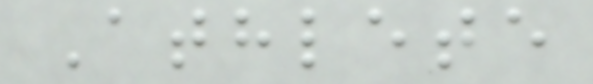Athlete
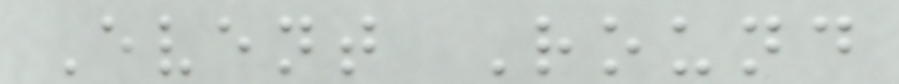Event Round
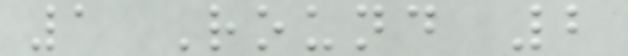1 Round 2
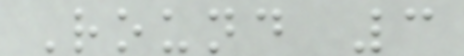Round 3
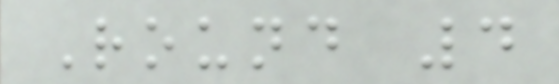Round 4
